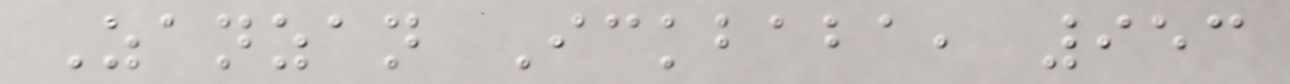Zanzan Ickbaba, 953
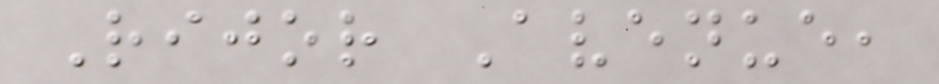Rijor Avenue,
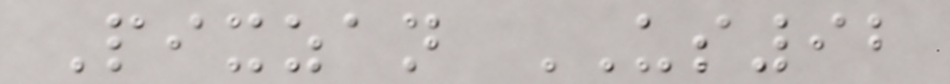Pixzan US92
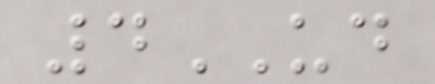4UD
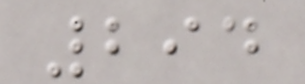294
